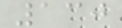130
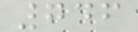746
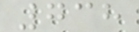738
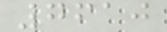7610
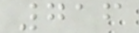716
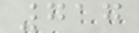717
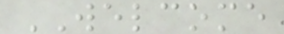WELCOME
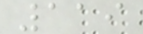119
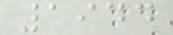1944
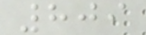809
